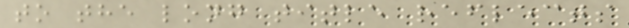to the long title reflects
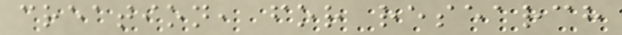creation, for research
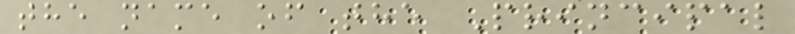the name of the Principal
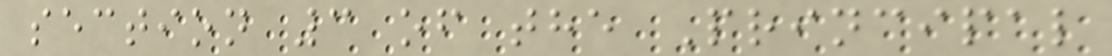section 3 of the Principal
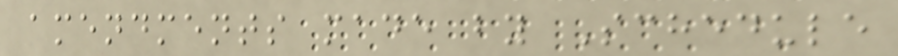amendments made by Schedule
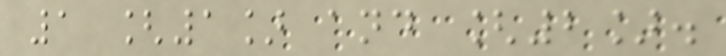1 [1] and [2].
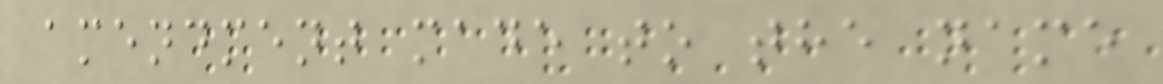amendment made to the name
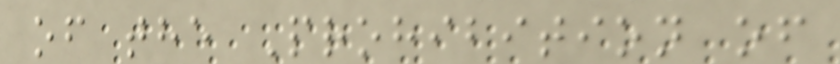of the Prohibition of
